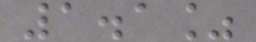1.1%
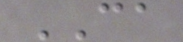CA
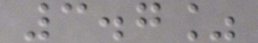3.7%
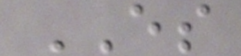ES
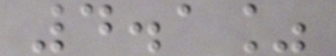4.1%
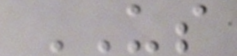US
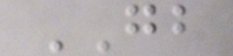GB
